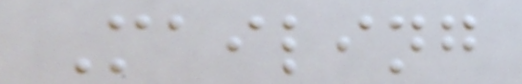Mailing
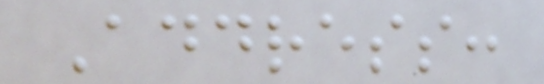Address:
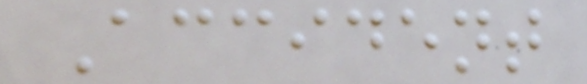Accident
